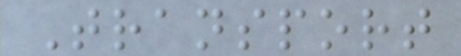Transport
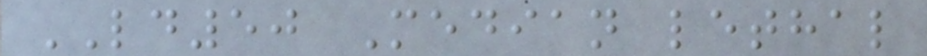LD50 Median lethal
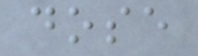dose
